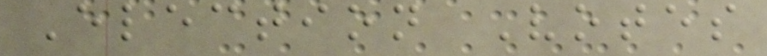Election Votes
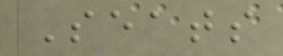Seats
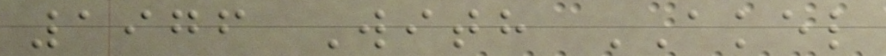1976 With AKEL
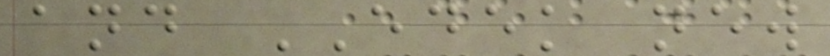and EDEK new
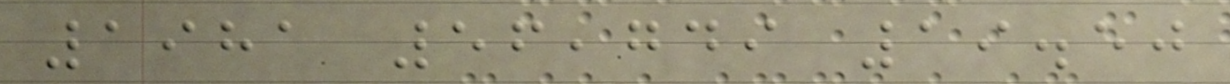1981 56,749 19.50
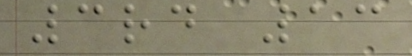3rd 13
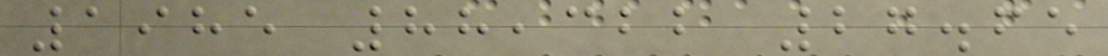1985 88,322 27.65
